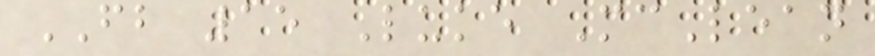FB 15 Luke McLean
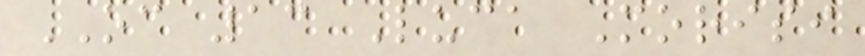OC 13 Luca Morisi
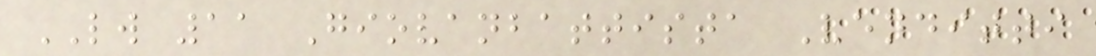LW 11 Giovanbattista Venditti
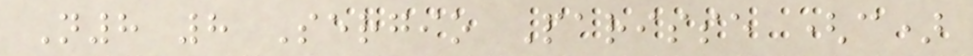N8 8 Sergio Parisse (c)
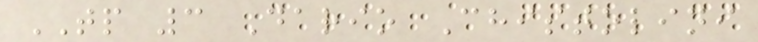TP 3 Dario Chistolini
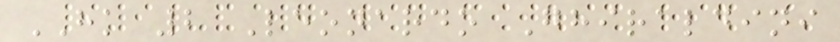HK 2 Leonardo Ghiraldini
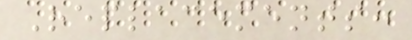Replacements:
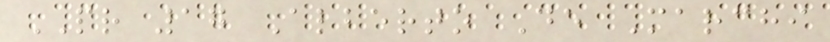PR 17 Alberto De Marchi
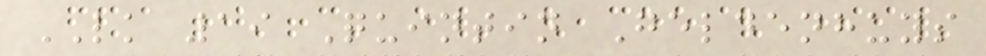LK 19 Quintin Geldenhuys
